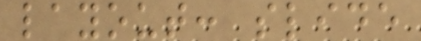layout: slide
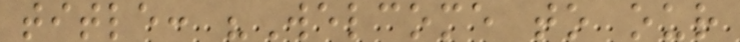title: "Welcome to our
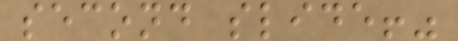second slide!"
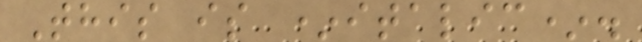This is *italic*.
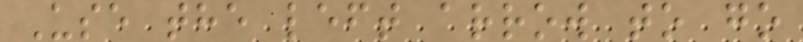Use the left arrow to go
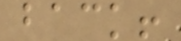back!
